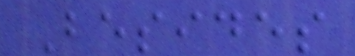Besides
